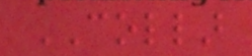COLLAR
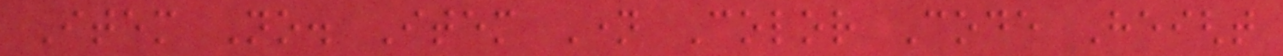Item No. Item Name Color Code Height
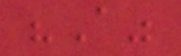"A"
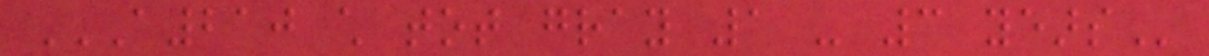A210 CHILD TOT GRAY 1 - 3 YEARS
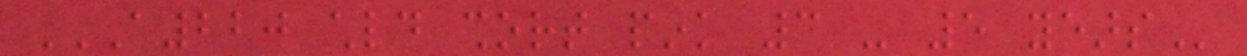A220 CHLD SHORT PINK 3 - 5 YEARS
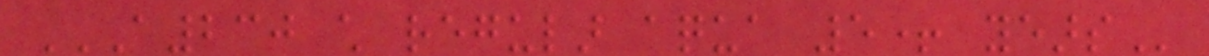A230 CHILD REGULAR AQUA 5+ YEARS
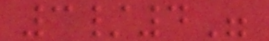3/4"
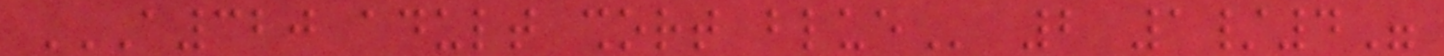A320 ADULT SHORT BLUE 2 1/4"
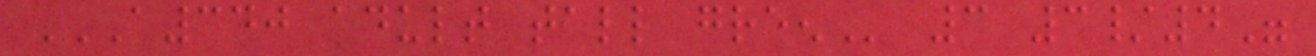A340 ADULT TALL GREEN 3 3/4"
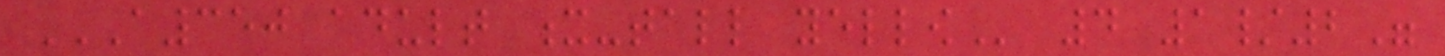A350 ADULT X-TALL YELLOW 4 1/2"
